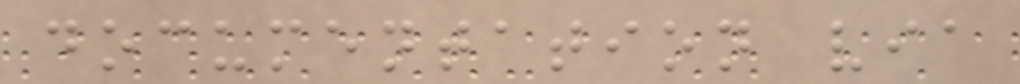documentation via
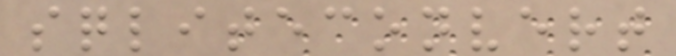sqliteconvert
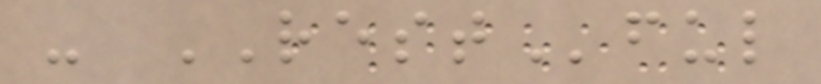- RESTful
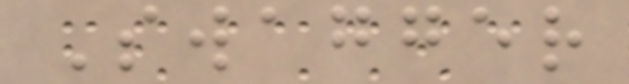Swagger
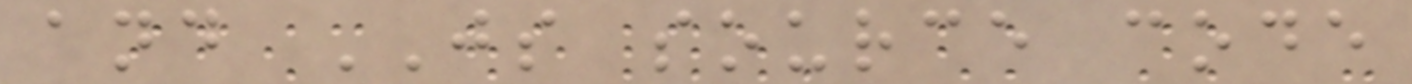and JS source code
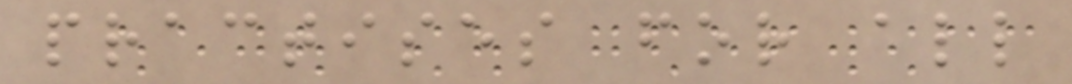practises for all
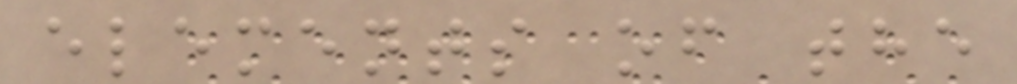elements of the
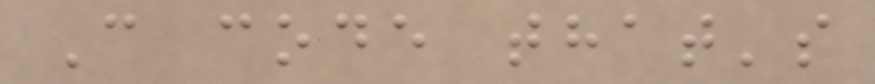C code that's
